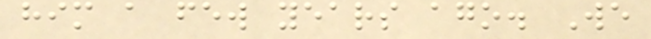him a few years ago. We
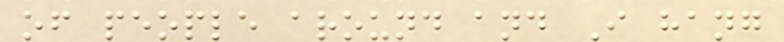of people around and I hang
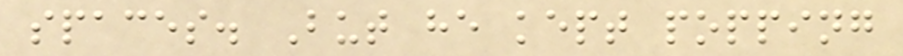spaces. But he kept popping
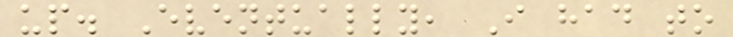up. Eventually, I had to
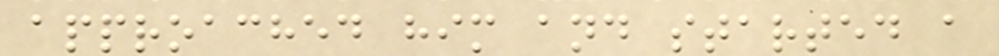approached him and started a
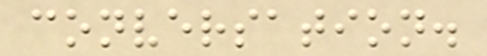conversation.
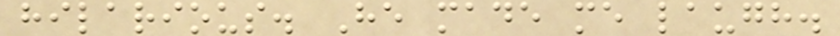hilarious. He made me laugh.
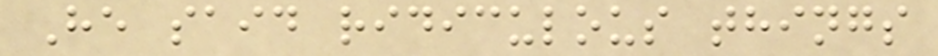He said ridiculous things
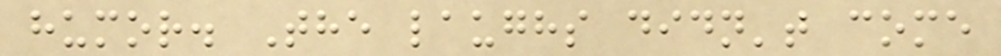humor. The laughs didn't come
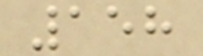158
